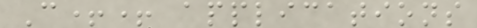C++ applications
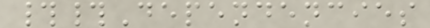##Dependencies
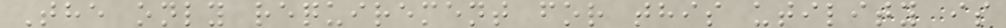The only requirement for this utility is
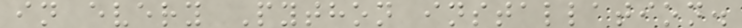in every Python installation.
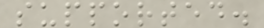supported.
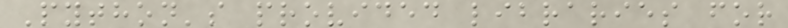Python's provided libraries for
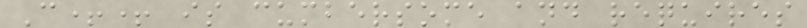C++ is cumbersome and requires
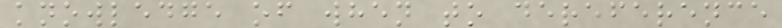knowledge of when to dereference
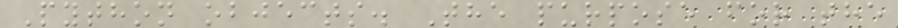Python objects. The purpose for the
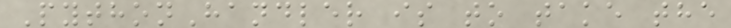PythonHandler is to take the
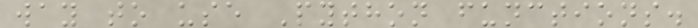way to use Python functions.
